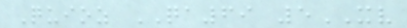Quioz QA69 5XV
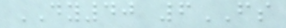DY40 6FS
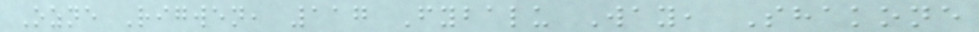Ozne Rigwen, 117 Fybalu Way, Shakone
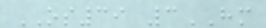OS39 3HM
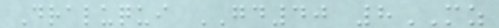Draluqui GD40 8MZ
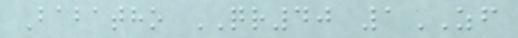Babatho QR40 1ZF
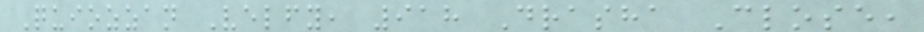Quiozzan Velfy, 918 Drasha Close,
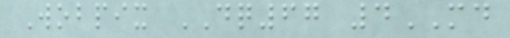Wobpix DQ67 4MD
